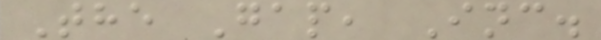The Gap, Inc.
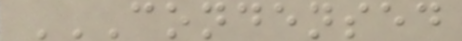CONDENSED
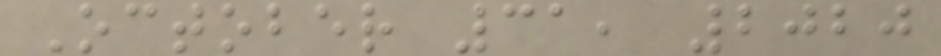October 31, 2020
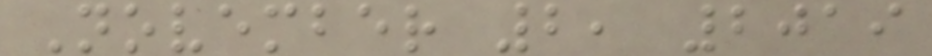November 2, 2019
